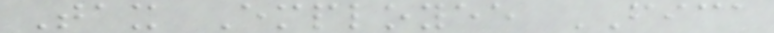Tax Employee FICA
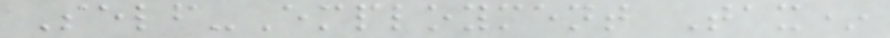Self-Employment Tax*
